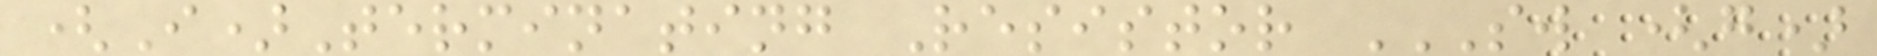(I)Terminating Resistor SW (G)
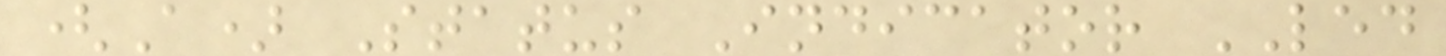(A) Status Indicator LED
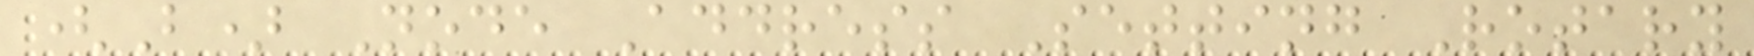(B) Node Address Setting Rotary
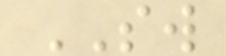SW
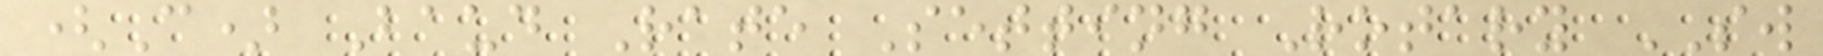(C) Baud Rate Setting Rotary SW
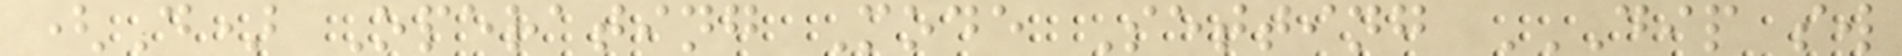(D) Operating Mode Setting DIP SW
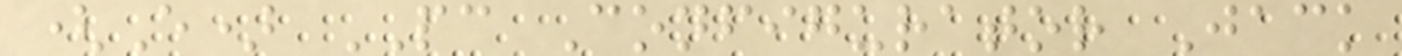(E) PC Configurator Jack
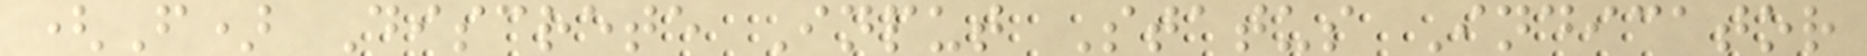(F) Discrete Input Status Indicator
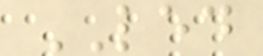LED
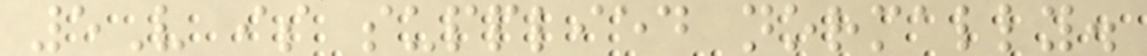5V is supplied normally.
